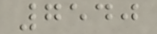7540
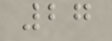27
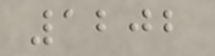1202
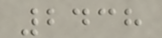2438
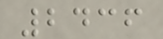2436
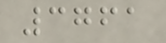3761
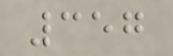357
